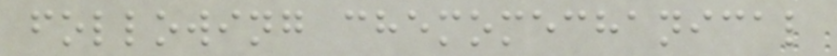following chemomechanical
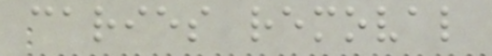caries removal
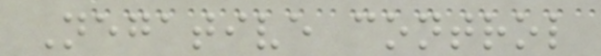Negative control
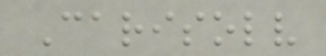Carisolv
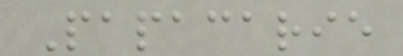Papacarie
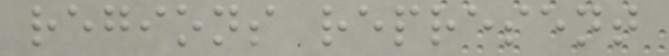regions represent
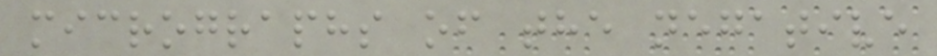micrographs of the negative
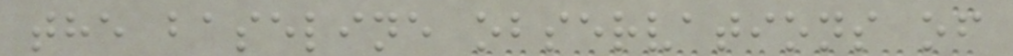the baseline observations of
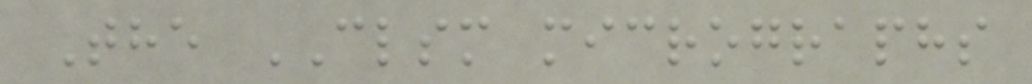The CLSM micrographs
